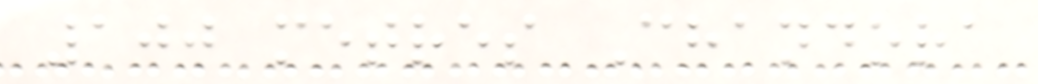100 metres Chandora
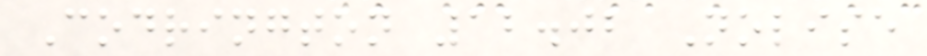Codrington 12.02 Nolise
